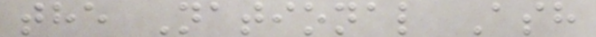the National Ash
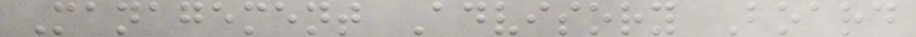Management Advisory Board
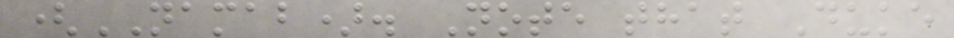(NAMAB). Note that Duke
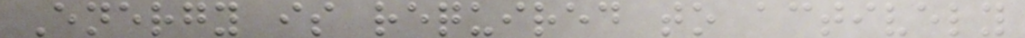Energy is required to actively
